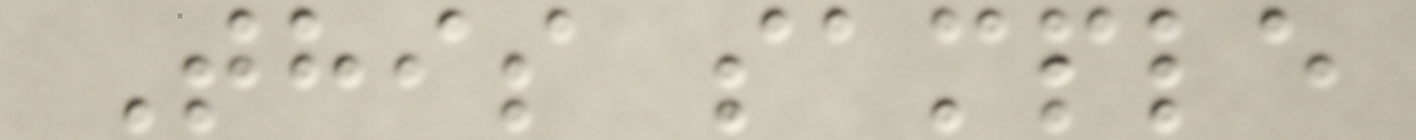This sample
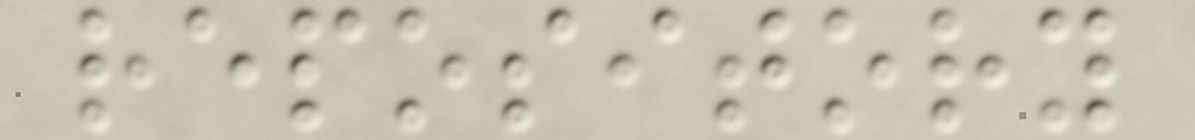repository
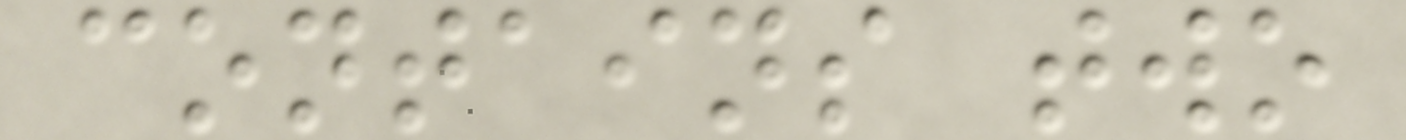contains two
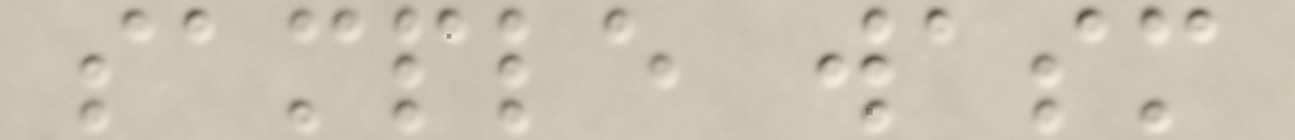sample wasm
